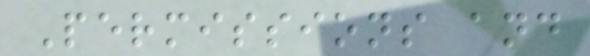Permissions and
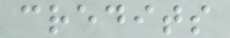credits
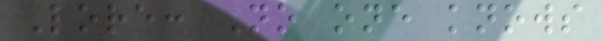Lore: No one knows
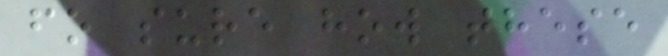fo sure how these
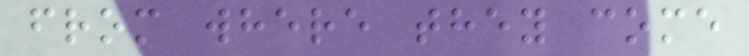from where they come
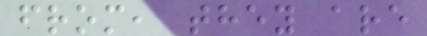from, they are
